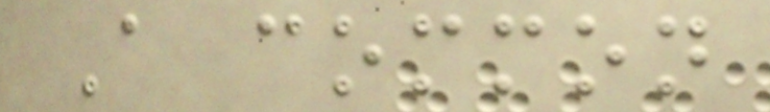A common
